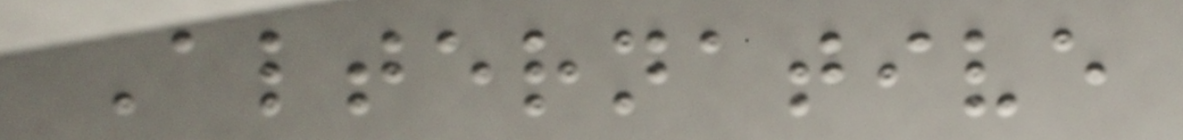Alternative
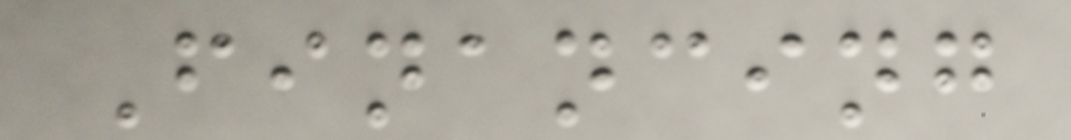Financing
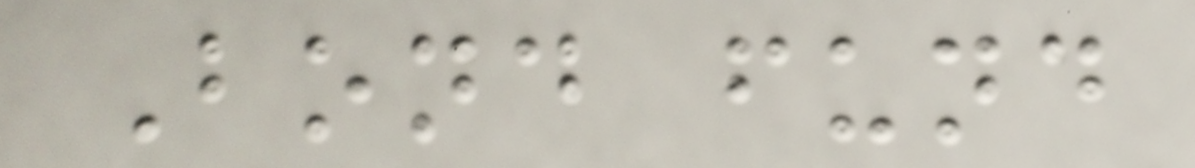Bond fund
